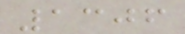1306
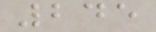245
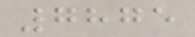7875
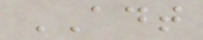ADT
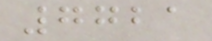7721
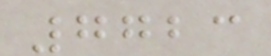7723
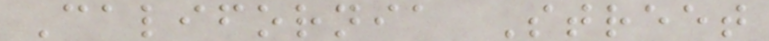California Street
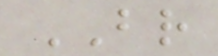BR
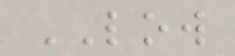LOW
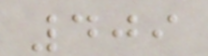409
